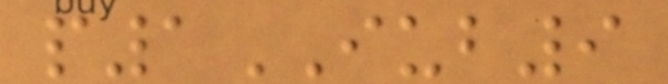p1IUB9
